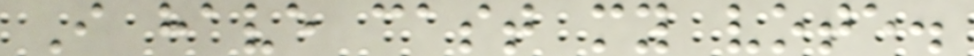I have cast my vote.
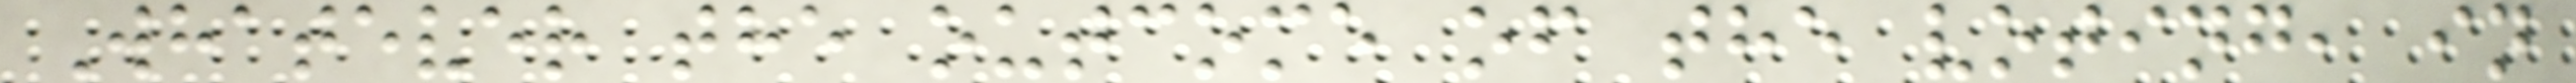Whatever the outcome of the voting, in
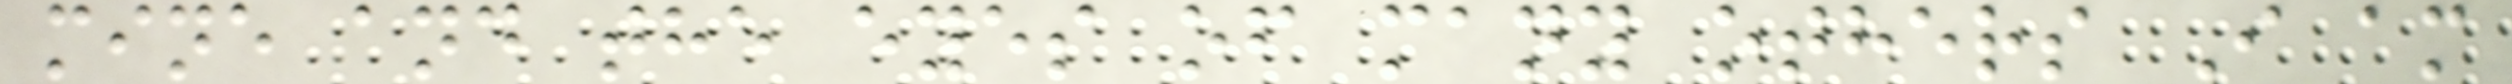mine and the eyes of many others I am
